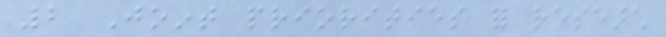2 Joint priorities for research
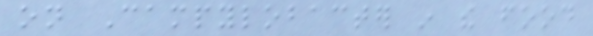on Campylobacter in the food
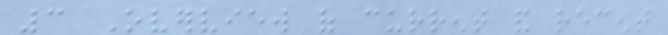3 Overview of current and recent
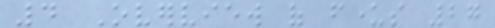4 Overview of funders 27
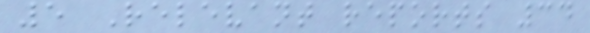5 Relevant reports 34
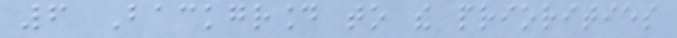6 Background to the priorities
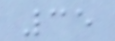35
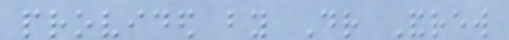provided by Dr Andrew
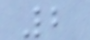2
